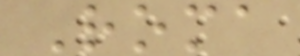Roma
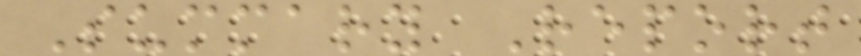Summary Report
